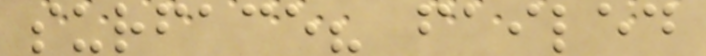surface? failed
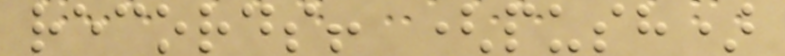records! (push)
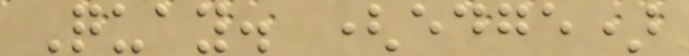Quay. (edge)
